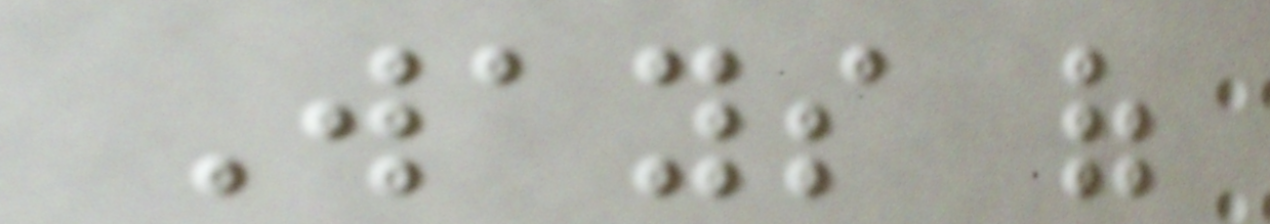Ways of
